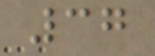37
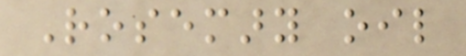Rosemary oil
